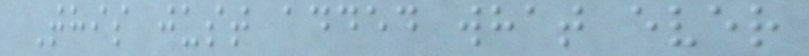This just added what ever
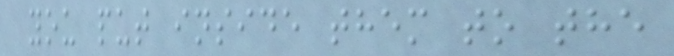you put inside them to the
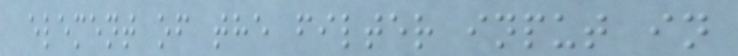element of the filter input in
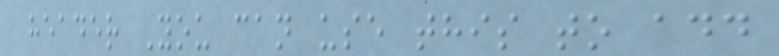header You can use this to add
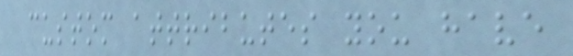custom attributes you have
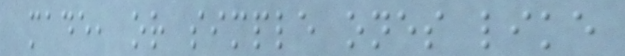made, or simple ones like
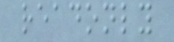readonly
